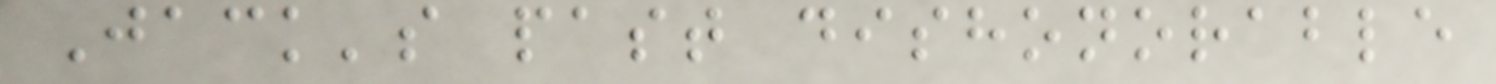Jack's past dishonorable
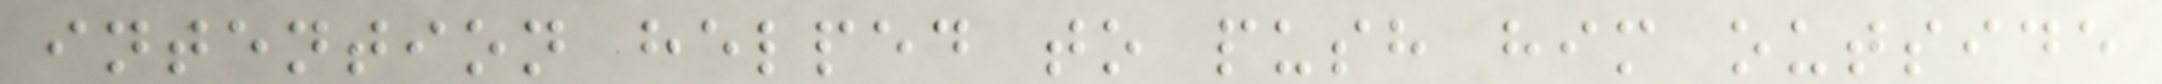intention helped to push him outside
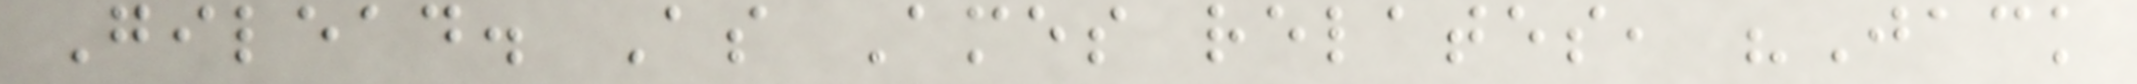Gilead. As Ames relates, "Jack
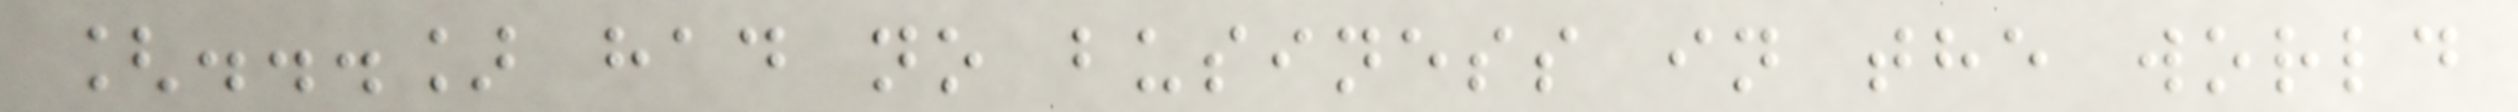[...] had no business in the world
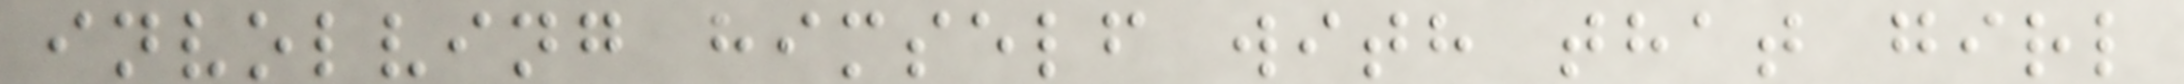involving himself with that girl
